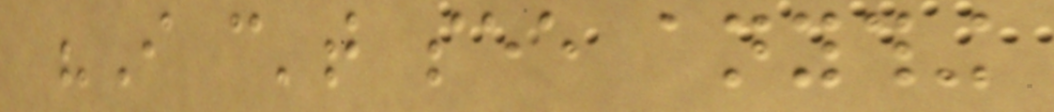"I can't see anything
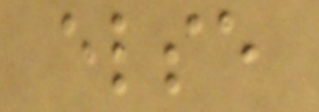else
